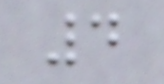4
